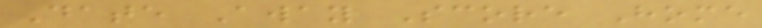Date Away Score Home
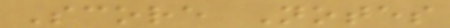Score Notes
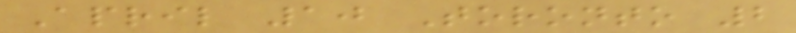April 10 Toronto 2
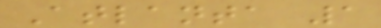Atlanta 1
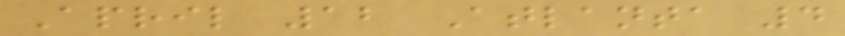April 12 Atlanta 4
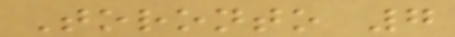Toronto 7
